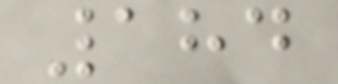184
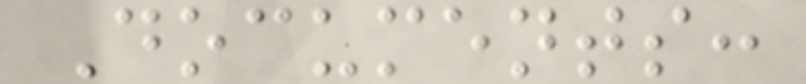Documents:
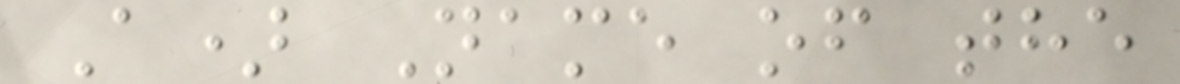A) Name of the
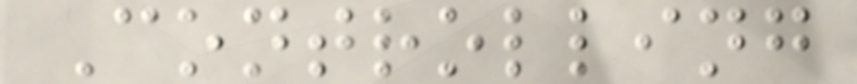Controlling
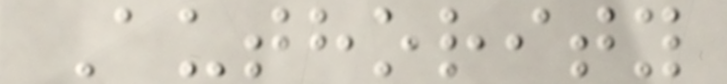Authority
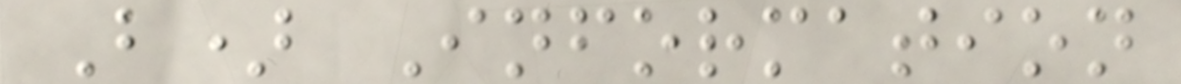B) Information
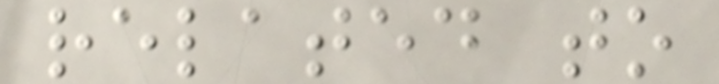related to
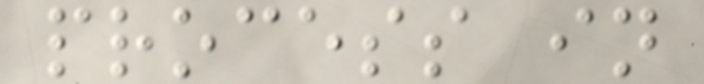process in
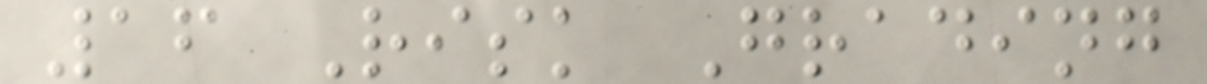16 Risk Grading
